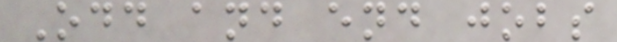Odd and end jobs
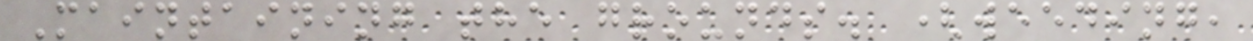Maintaining the grounds. (weeding,
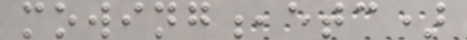mowing,etc)
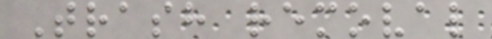Trash removal
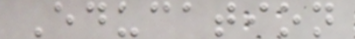Education
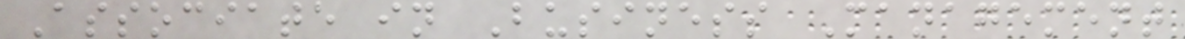Associate in Business Management
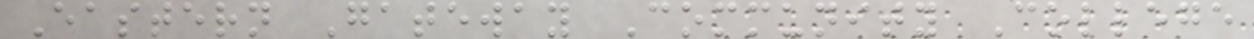Eastern Gateway Community College
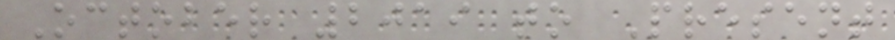October 2019 to Present
